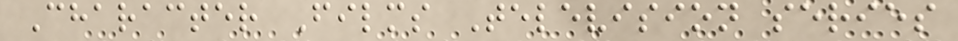Character Films Television series
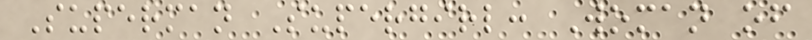Superman Supergirl: Woman of
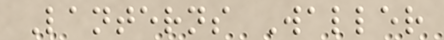Lanterns Waller
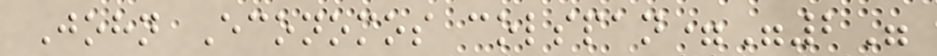John Economos colspan="2"
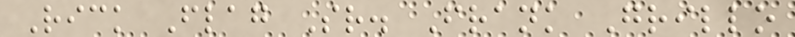Rick Flag Sr. Frank Grillo
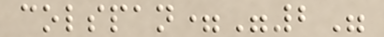colspan="2"
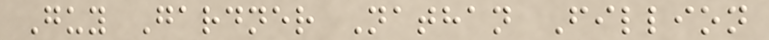Guy Gardner Nathan Fillion
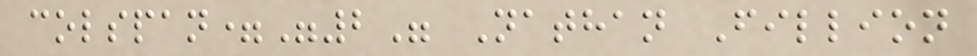colspan="2" Nathan Fillion
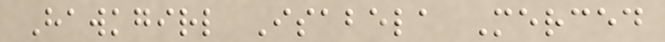Hawkgirl Isabela Merced
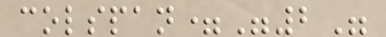colspan="2"
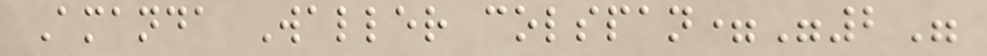Amanda Waller colspan="2"
